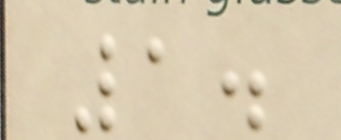1.
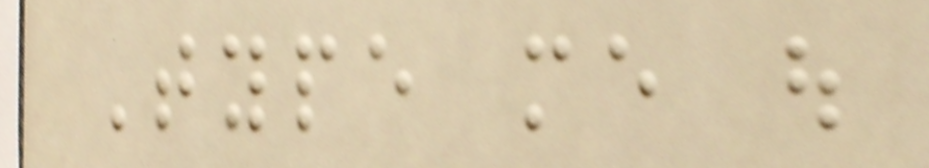Type me out
